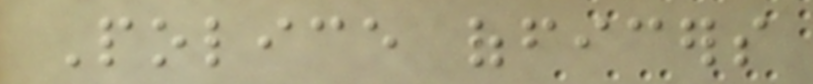Police officers
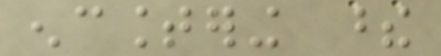encountering these
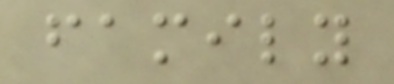family
